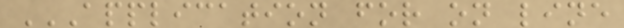APPLICATION FOR ON LINE
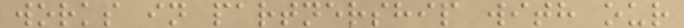works in partnership with our
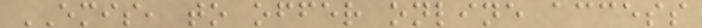EMIS, to offer online access
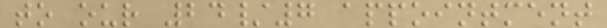to our 24/7 appointment
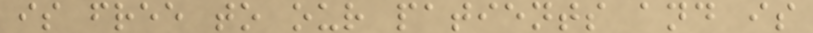is free to our patients and is
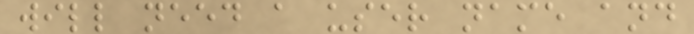will need a user name and
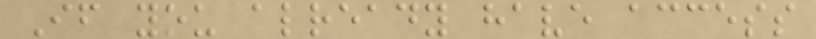If you already have access
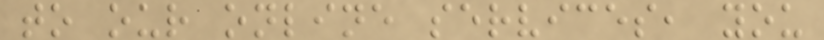to our online services, you
